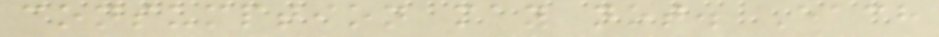consumption may not. Each
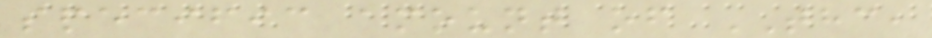specific amount of THC,
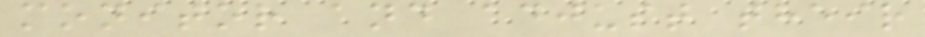monitor and adjust their
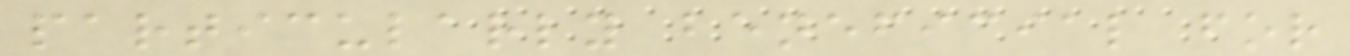particularly beneficial for
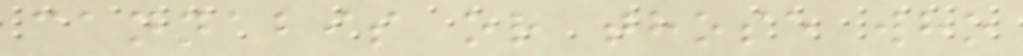cannabis or those who
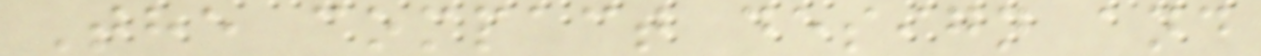The compact design and
